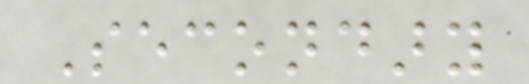Secondary
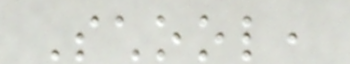School,
